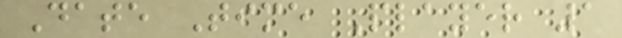Date Time Player 1
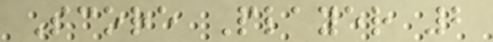Score Player 2
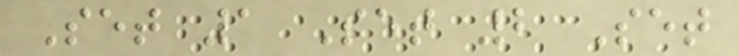Set 1 Set 2 Set
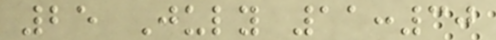25 July 11:30
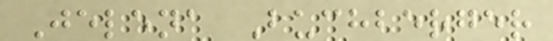Jelena Buchberger
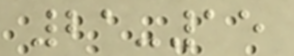21-15
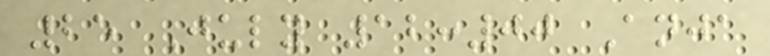25 July 12:00 Anja
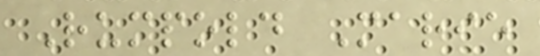Rumpold Marie
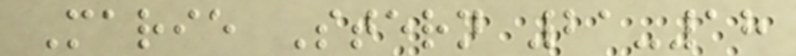Marie Stern 21-18
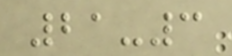21-3
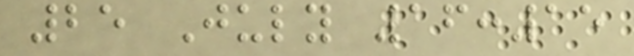25 July 16:15
